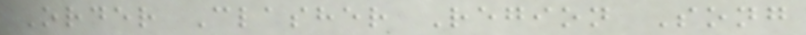Order Clasher Region Song
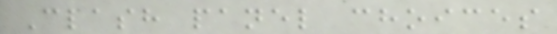Clash panel choices
